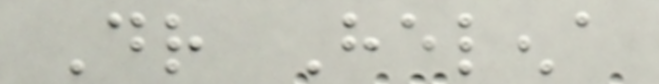Dr Helena
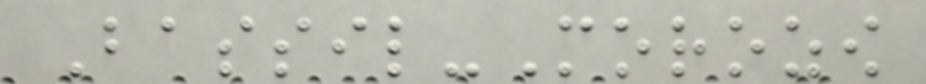Bassil-Morozow
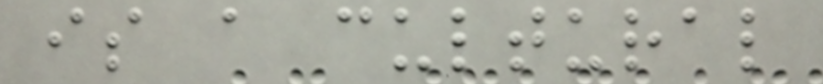is a cultural
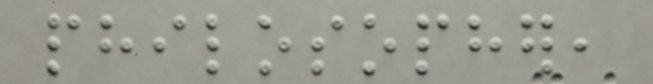philosopher,
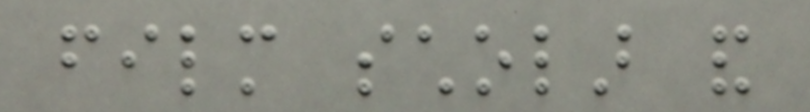film scholar and
